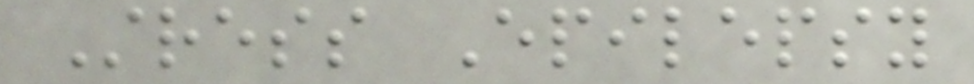Stress Epilepsy
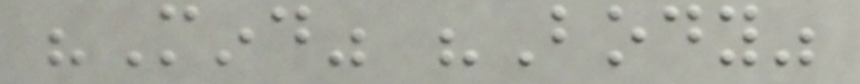"Mind" "Body"
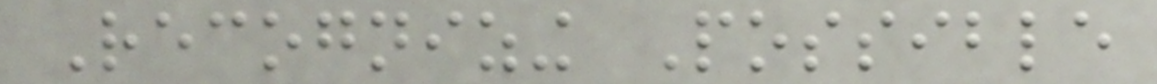Recognizing Possible
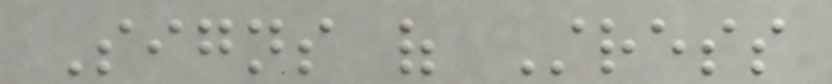Signs of Stress
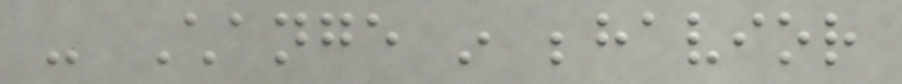- Change in behavior
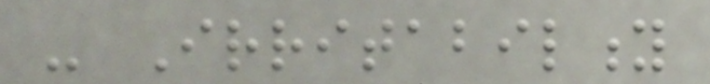- Irritability
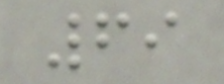69
